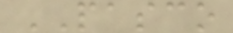PASCO
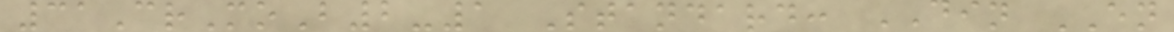31CrMoB2-1 Standard: DIN EN
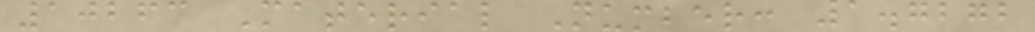10263 Material Number: 1.7272
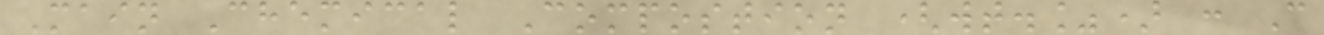Main Chemical Compostion (wt.%) : C
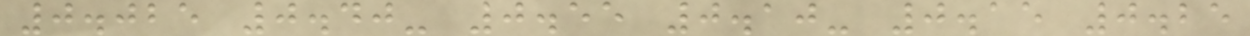0.025 0.40- 0.55 0.10- 0.15 0.25
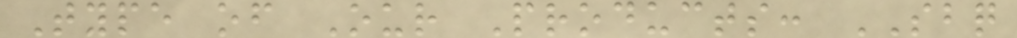Type of Our Products: SBQ
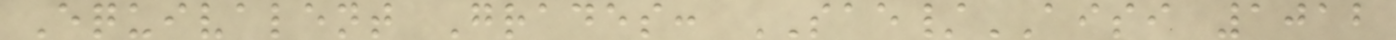Equivalent Grades: SAE/AISI 1012
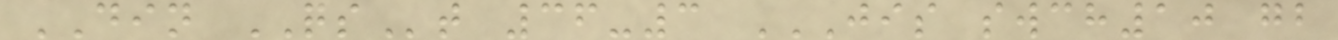DIN QSt 36-3 JIS SWCH10 GB
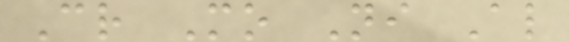Cr Mo Ni Al
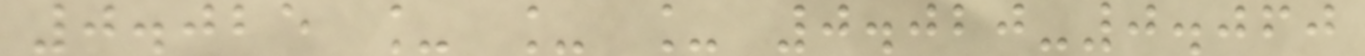0.025 _ _ _ 0.020-0.060
